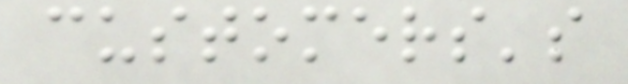customers's
